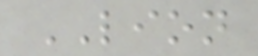LION
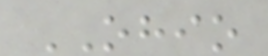OHIO
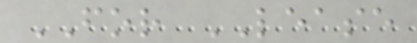FOR LEASE
